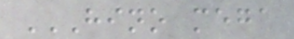HINO MEGA
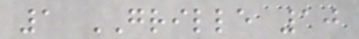1 GRILLE 10
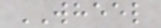WHEEL
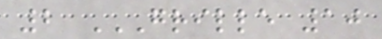2 GRILLE 10
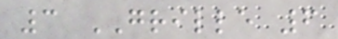3 GRILLE 6
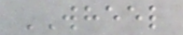WHEEL
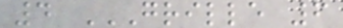4 GRILLE 6
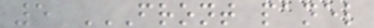5 FRONT PANEL
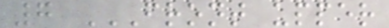7 FRONT UPPER
